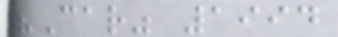"Car" 1994
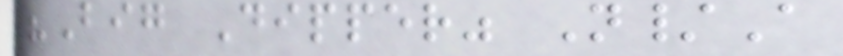"Big Dipper" N/A
